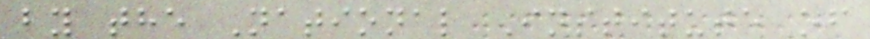by the National Institute of
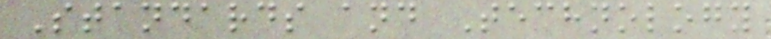Standards and Technology
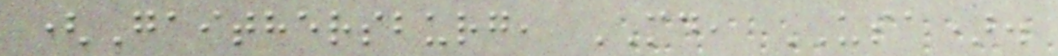(Gaithersburg, MD, USA).
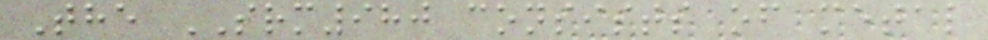The SRM980 consists of metal
